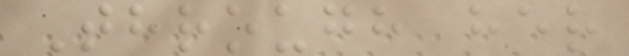Through her
